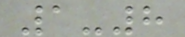1-8
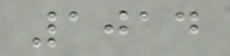1014
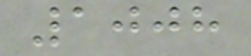1008
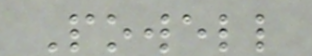Powell
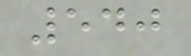540
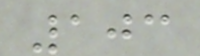103
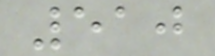510
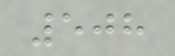508
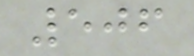506
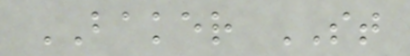BAKER ST
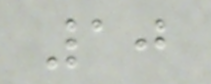10
